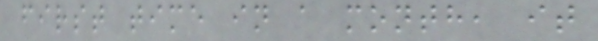first time in a month, it
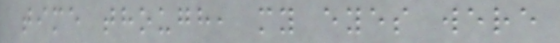time though, my eyes were
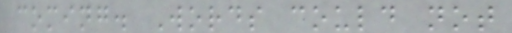coming. Words could not
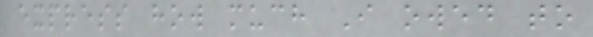express how much I owed to
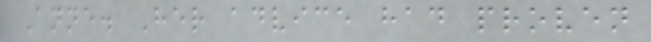Anne. Her advice had proven
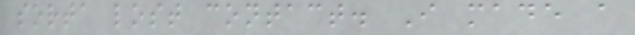sorta lost contact. I made a
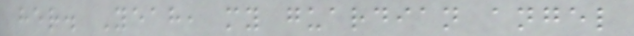her. Yeah, my guardian angel
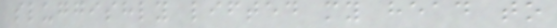sluggishly lifted my head to
